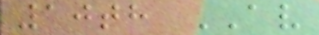10th AV
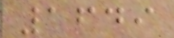1649
